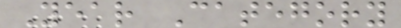Year Category
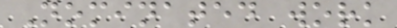Nominated work
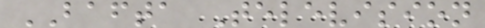BAFTA Television
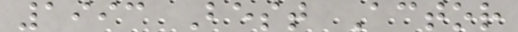1993 Best Actor
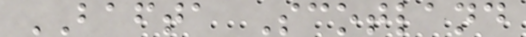BAFTA Scotland
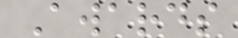Awards
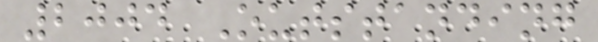2004 Outstanding
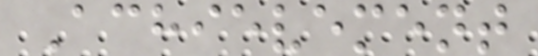Achievement
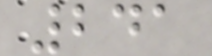241
